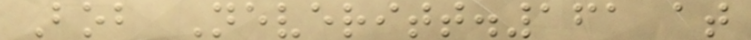Bob Neveritt.161 at
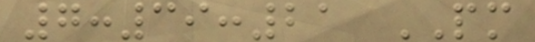7:39:21 PM
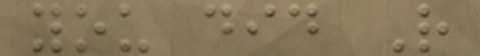you did R
